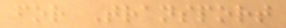for Transport
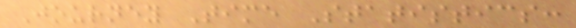Journey Time Statistics:
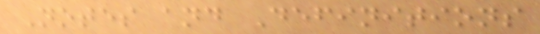Notes and Definitions
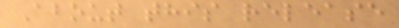About this release
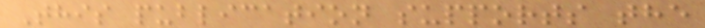This publication supports the
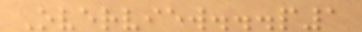Overview...p1
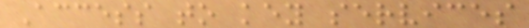Access to key services
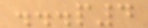...p4
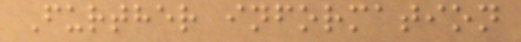Further information
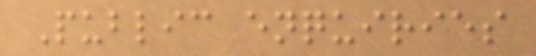Public enquiries
